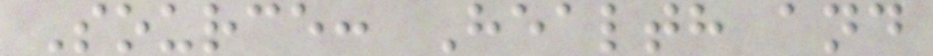Source: Health and
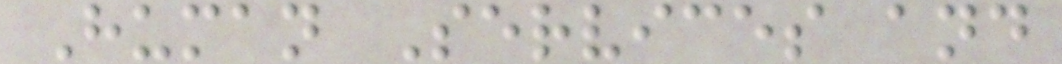Human Services and
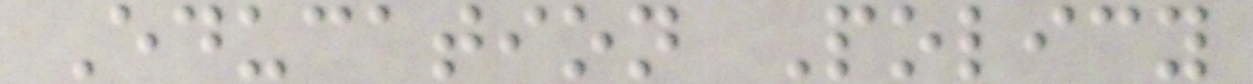Education Policy
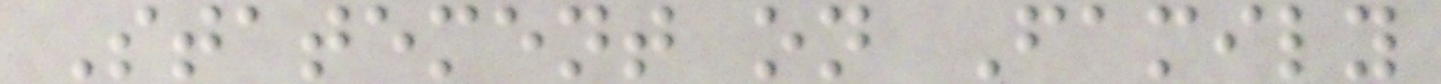Statement on Family
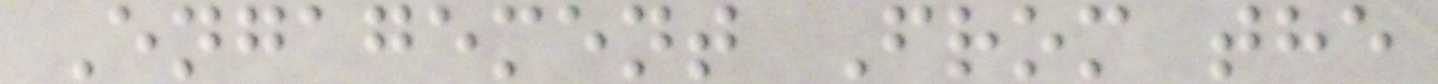Engagement From the
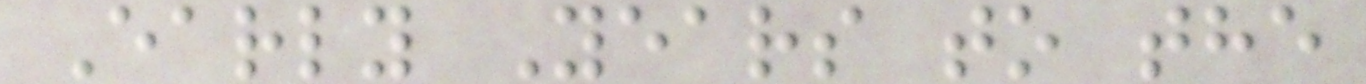Early Years to the
